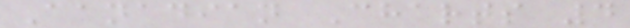Canadian Charts 4
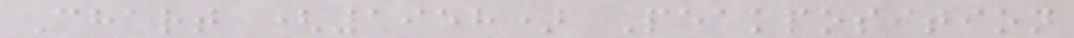Chart (1958) Peakposition
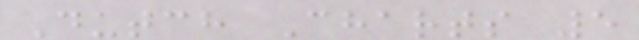Dutch Charts 5
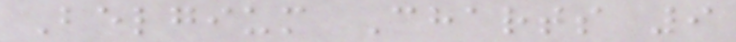Belgium Charts 9
